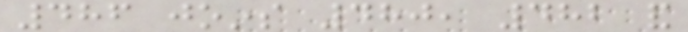486 joins 480, 482 and
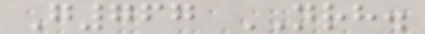G767 NRH.
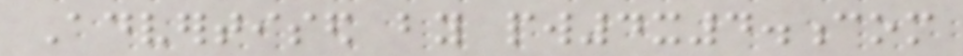Advertised by pw4x4.com
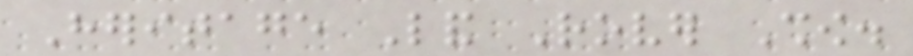Heritage Land Rover Show.
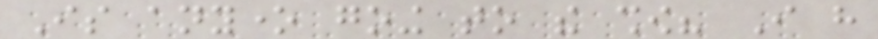Is anyone going to the show? I have
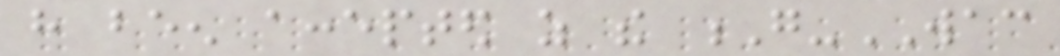have been accepted as the G-WAC
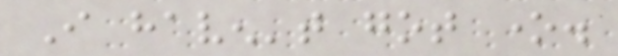I haven't got one.
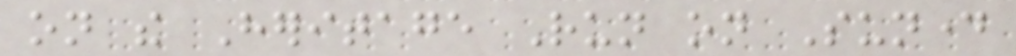on the Heritage Run on Sunday
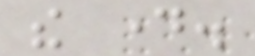the day.
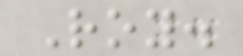Roy.
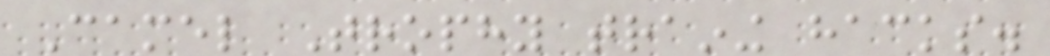Camel Trophy training hacks.
